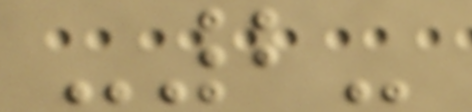-2-
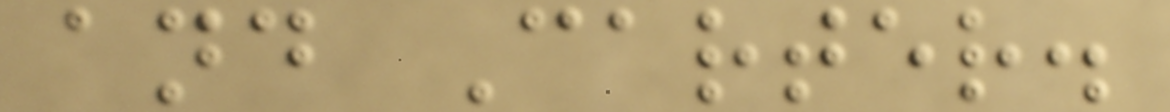and Carter.
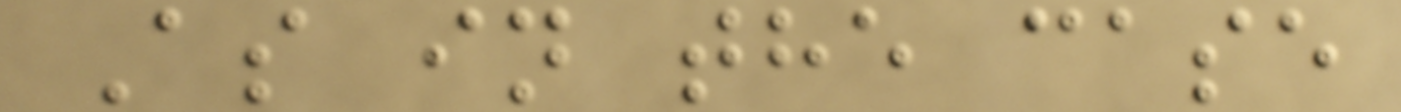As in the case
